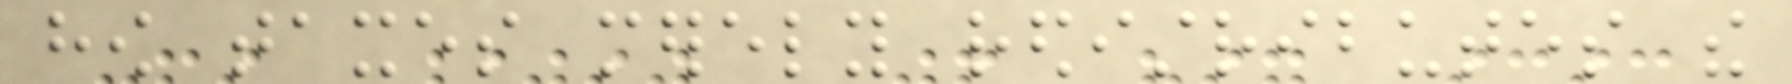how taxes merely redistributes the
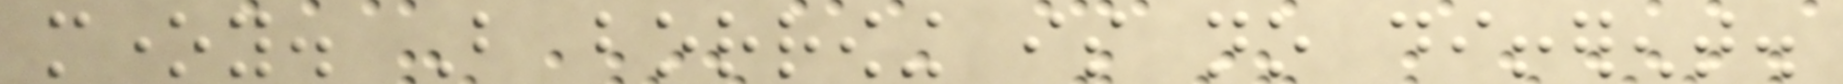money. But borrowing is no different.
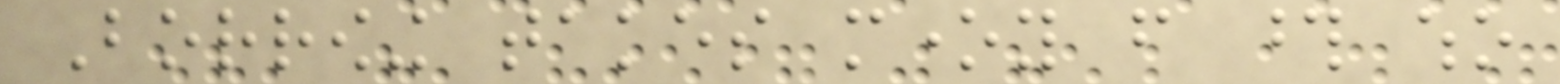Borrowing takes money from those who
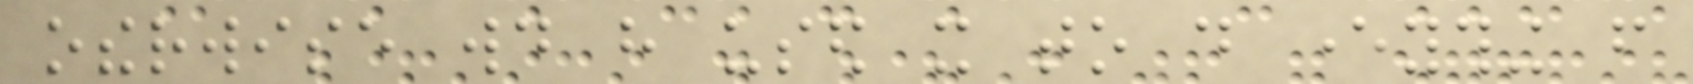otherwise would have used it to do everything from
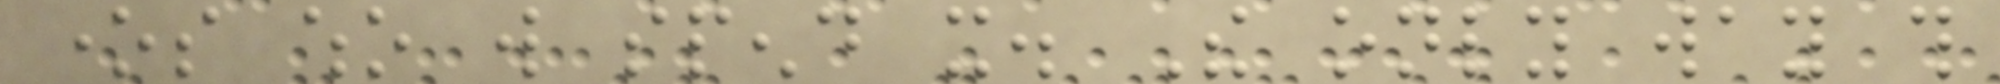ones who will spend it. The only way this
